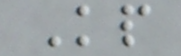Kp
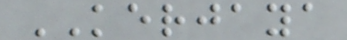KERJAYA
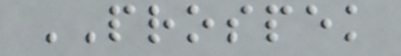PROSPEK
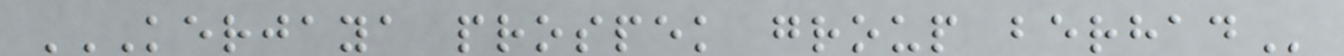KERJAYA PROSPEK GROUP BERHAD
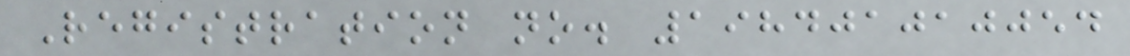Registration no. 198401010054
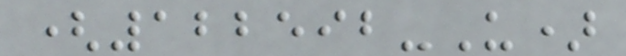(122592-U)
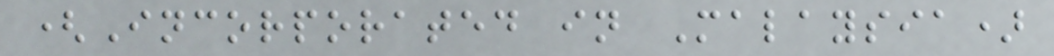(Incorporated in Malaysia)
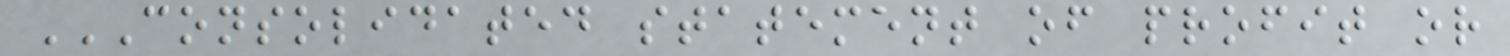CONSOLIDATED STATEMENT OF PROFIT OR
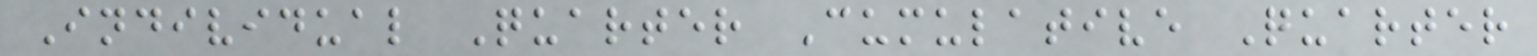Individual Quarter Cumulative Quarter
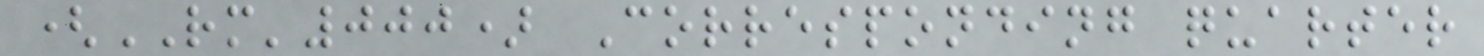(RM'000) Corresponding quarter
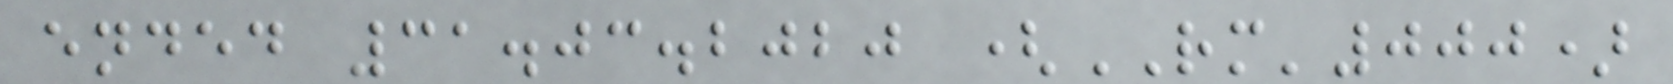ended 31.03.2020 (RM'000)
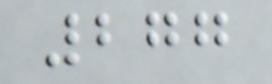277
